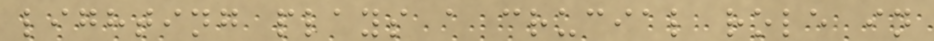lighting plays a crucial role in
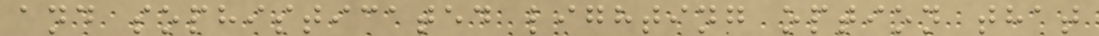and sophisticated lighting option that
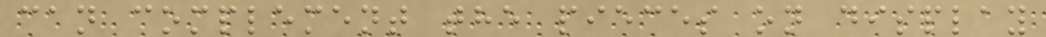can complement the pieces on display
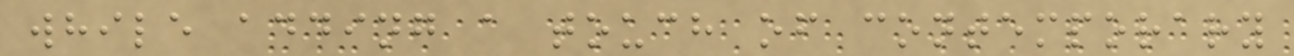while adding a touch of contemporary
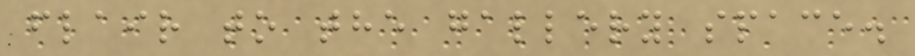flair to the gallery space.
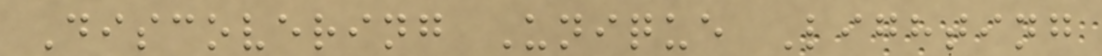Discovering Unique Lighting
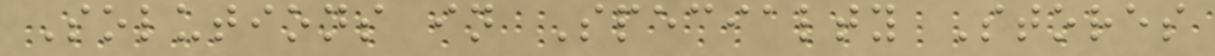Solutions in Specialty Stores
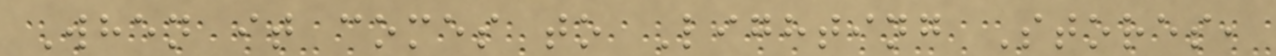When it comes to Lighting Stores,
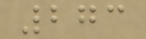273
